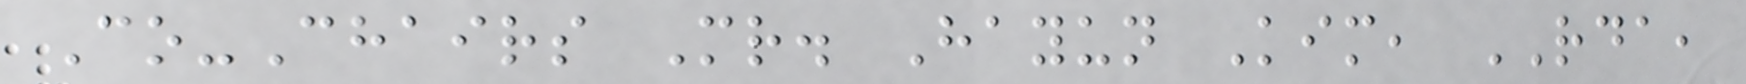Co-Chairs Mr. Hayun Kim, RDA,
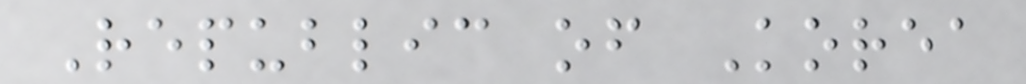Republic of Korea
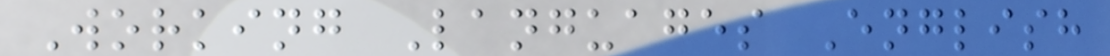Working Languages English
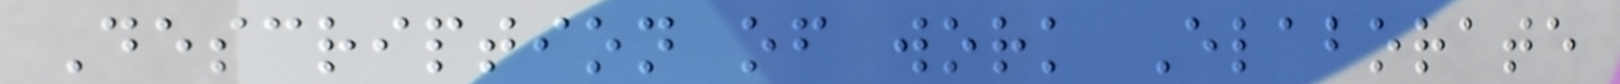Description of work Elaborate
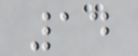14
